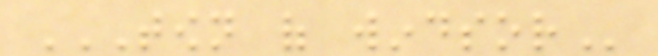TOWN OF WINDSOR
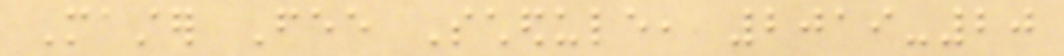Master Fee Schedule, 2019-20
